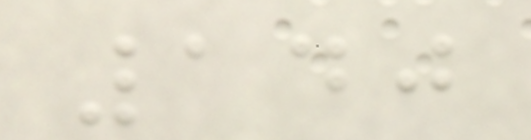140
